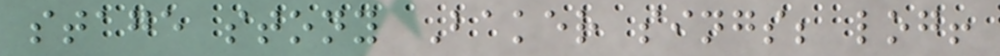stage stony Baker sings; log!
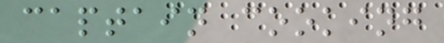captain cooking
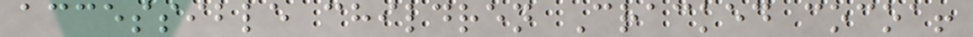accessible children Cracked cocoa!
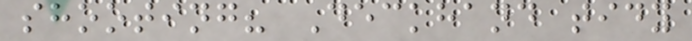shooting? Deckhand tidy
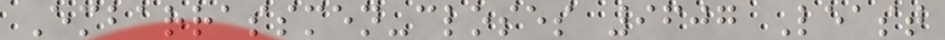Embarrassmen-closes 9607 Least
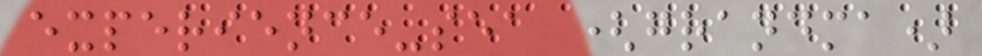experience-sea (grandma)
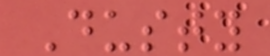Dusty
